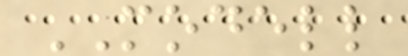MODELL
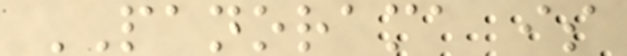PANORAMA is
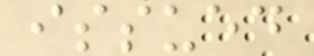issued
